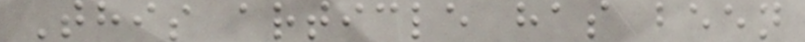This article has been
